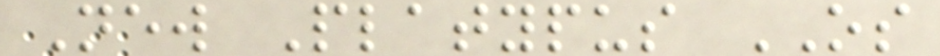New Platypus OS
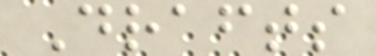Drafts
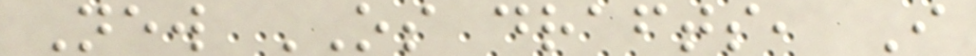New OS drafts, I
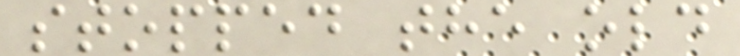stopped the old
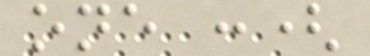one :(
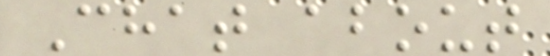Chat about
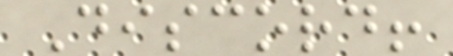Discord!
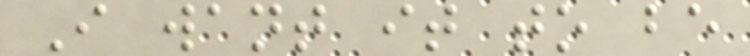I want it to be
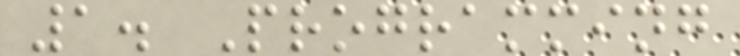1. Programming
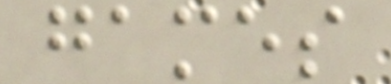games
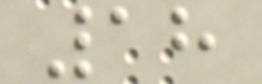18
